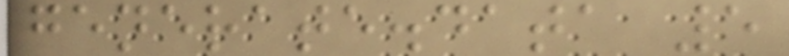generate.data 5
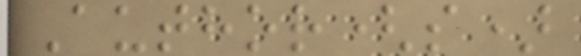Author(s)
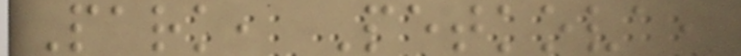Park, Petkova,
